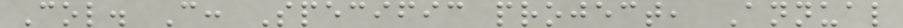Col. C: Specific project, Annual
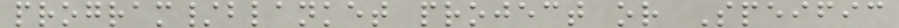program/blanket project or Speific
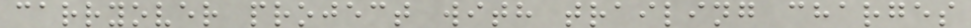carryover project with trailing charges
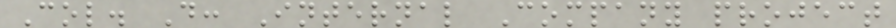Col. D: Internal Company project
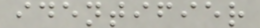identifier
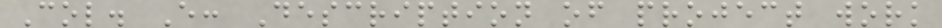Col. E: Description of project work
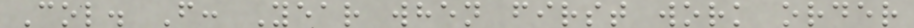Col. F: Year when first work order
